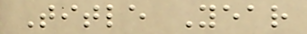Title Year
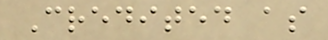Credited as
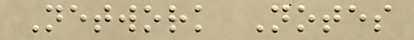Network Notes
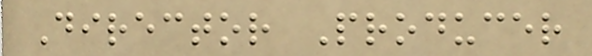Director Producer
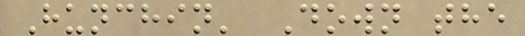Hunchin' Down the
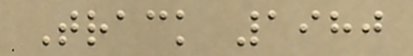Track 1980
